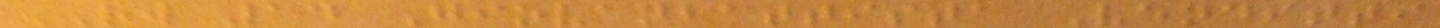RW 14 Giovanbattista Venditti
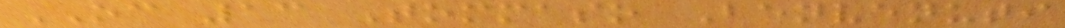OC 13 Tommaso Benvenuti
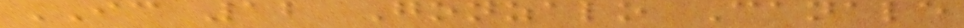IC 12 Gonzalo Canale
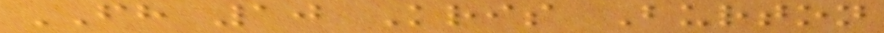FH 10 Kris Burton
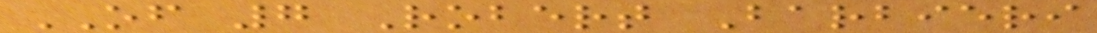OF 7 Robert Barbieri
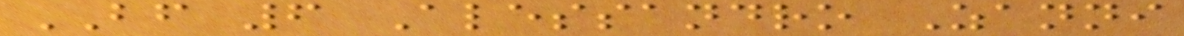BF 6 Alessandro Zanni
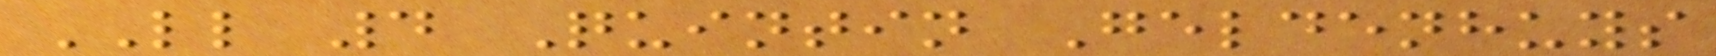LL 4 Quintin Geldenhuys
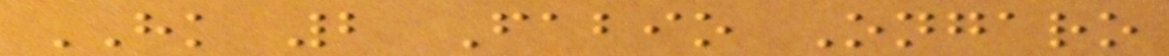HK 2 Fabio Ongaro
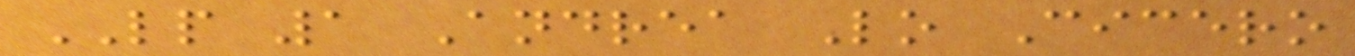LP 1 Andrea Lo Cicero
